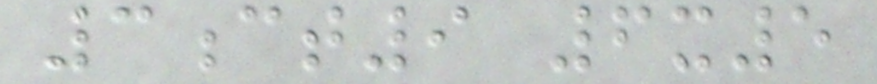3ct9 6x5
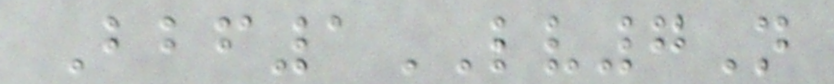Bbf1LV7N
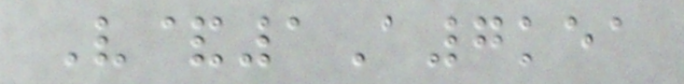V&1A7kea
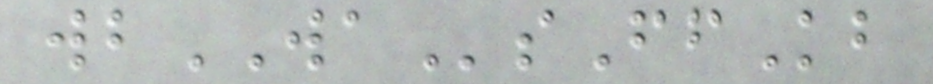wbWAsFfKb
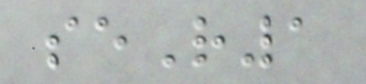seR1
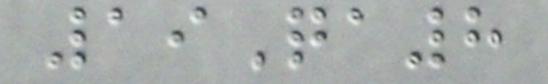19Qa8
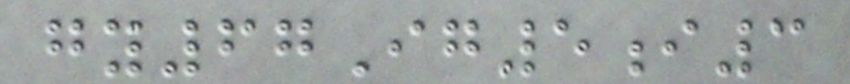gy67Ig5i3
